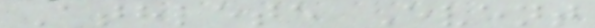Athlete Event
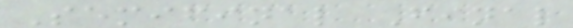Semifinal Final
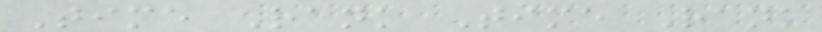Time Rank Time Rank
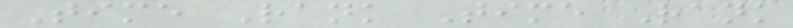Time Rank Time Rank
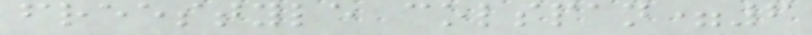freestyle colspan=6
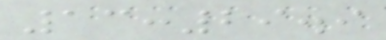13:29.9
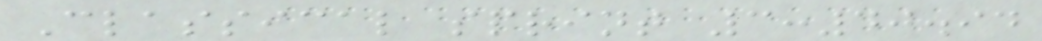Classical sprint 3:40.94
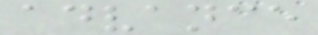advance
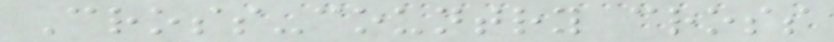Cross-country cross
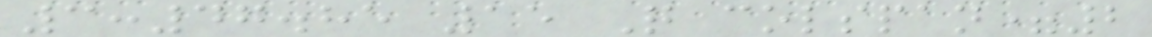3:47.85 15 Q colspan=2
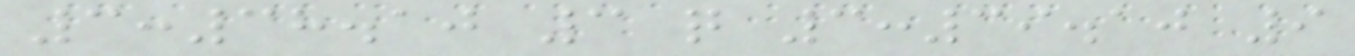3:38.10 3 q 3:39.10 9
